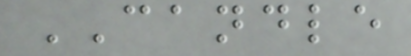CANDLE
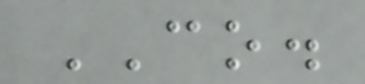CO.
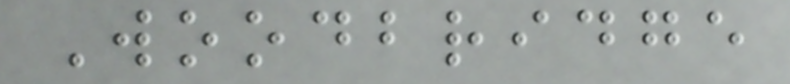Woodbridge
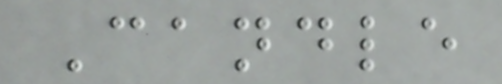Candle
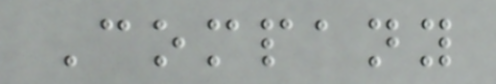Company
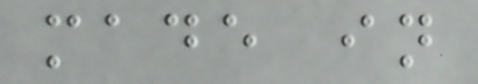made in
